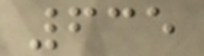635
